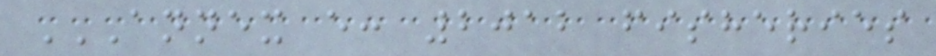ANNEX E: 2012 FISHERIES
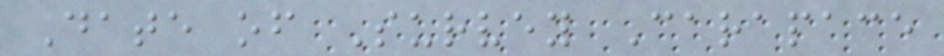Date of Survey Carapace
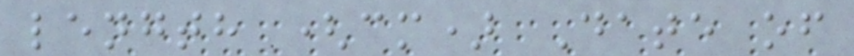length (cm) Date of
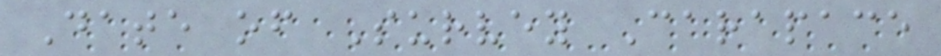Date of Survey Carapace
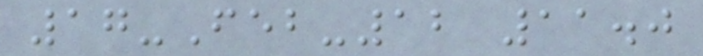17-Feb-12 11.0
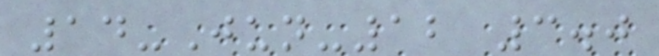14-Jun-12 3.0
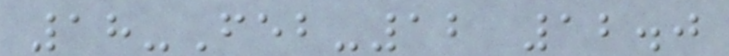18-Feb-12 12.0
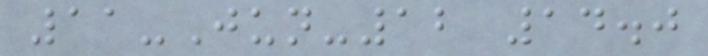11-Jun-12 14.0
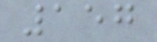157
